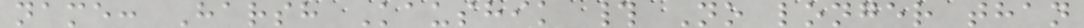name: Harsh Kaushik # No longer than
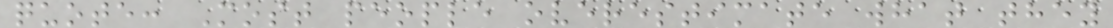quote: Most people overestimate what they
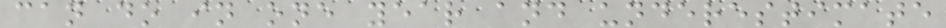can do in one year and underestimate
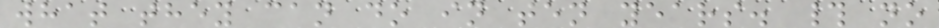what they can do in ten years. # no
